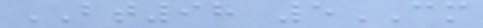BT98 5CM
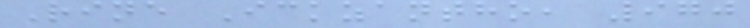Rine Ickzantho, 970
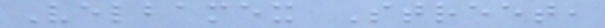Velbamex Street,
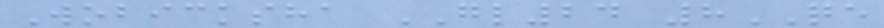Wobicksha GL24 8QE
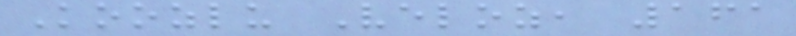Koozlu Veloz, 161
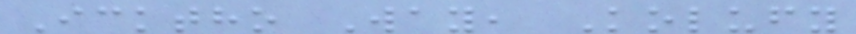Icktho Way, Kolufy
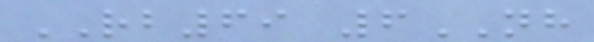RB69 6NH
